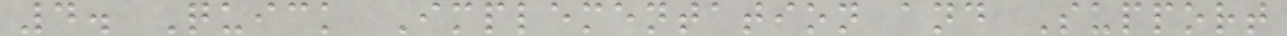4. Quick Implementation and Support
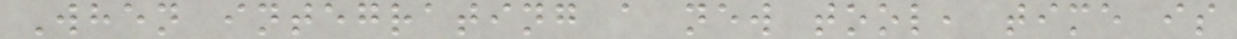When integrating a new tool, time is
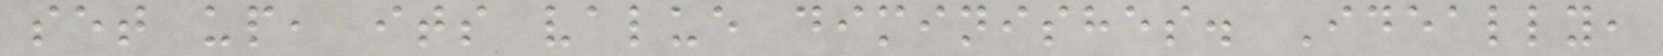set up, its value diminishes. Ideally,
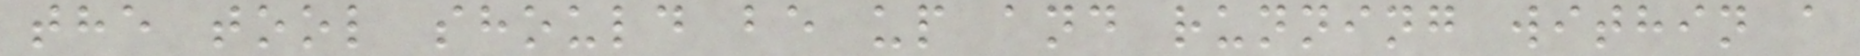the tool should be up and running within a
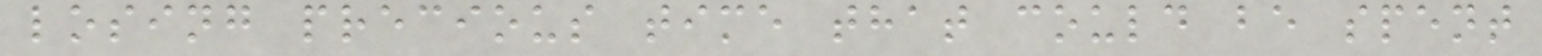losing precious time that could be spent
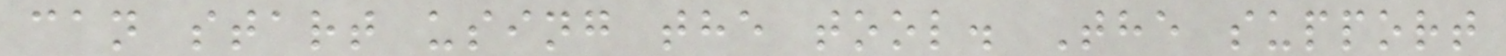can start using the tool. The support
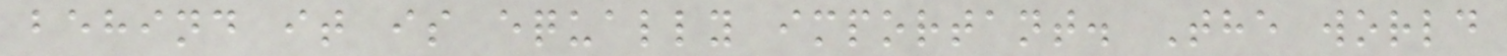behind it is equally important. The world
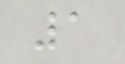1
